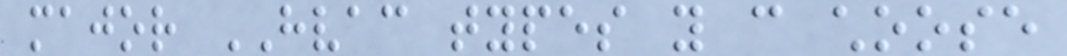major HVAC types you can choose
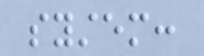system:
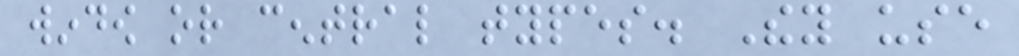window or central types. They use
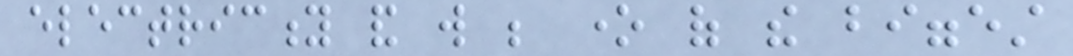electricity and will be one of the biggest
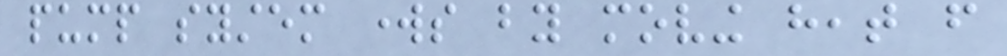pump system works by moving heat from
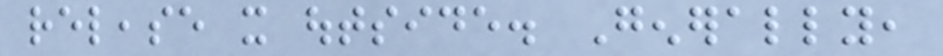release it outside. Generally,
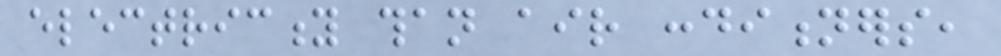electricity than air conditioners,
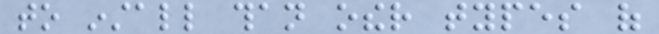to install than other types of
